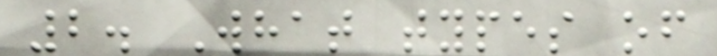2. What types of
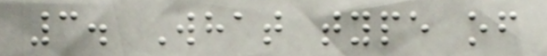3. What type of
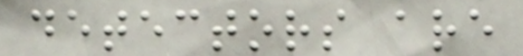detectors are
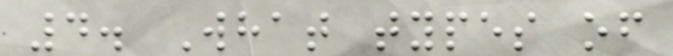4. What types of
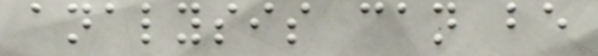analysis can be
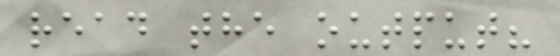read the output?
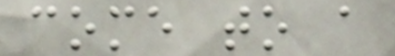come to a
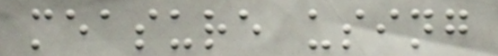measure using
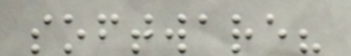software?
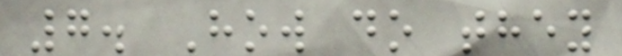7. How do they
